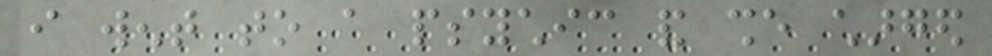i went to a psychic and she charged
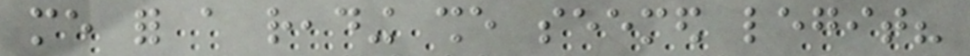me for a reading she seemed legit?
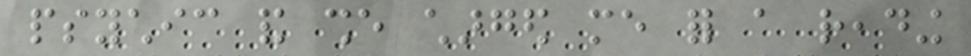psychic and she charged me for a reading
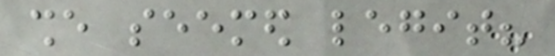she seemed legit?
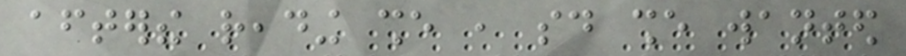afterthe reading she , said she wanted
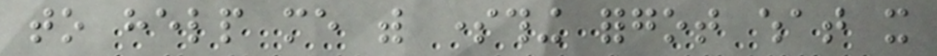to help me with something forgot what it
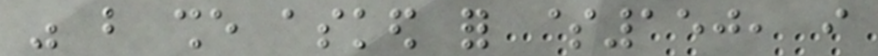was but she asked for $150, i
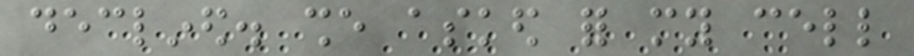declined. she asked for my cell
